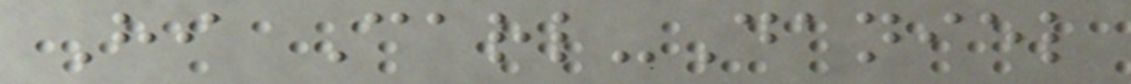Hi Carl-Daniel
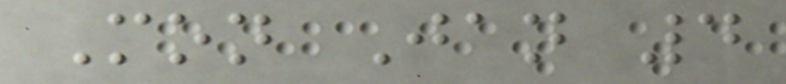Mon Jan 4
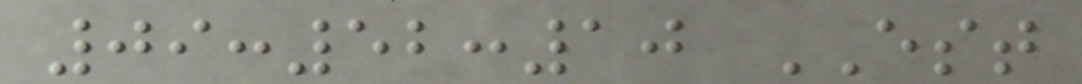09:52:10 EST
